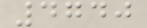4740
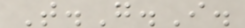T.G.I.
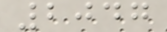2047
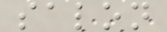salon
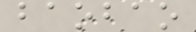baobao
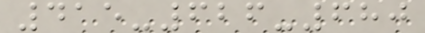415-626-680
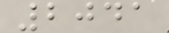2041
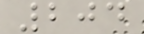204
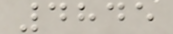4845
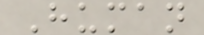Human
